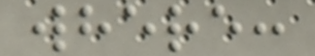where:
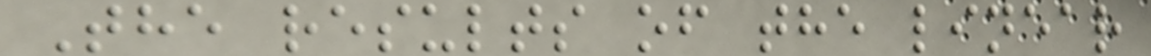The results of the linear
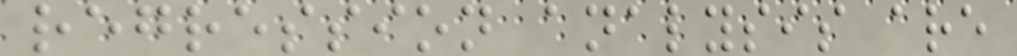regression analysis are
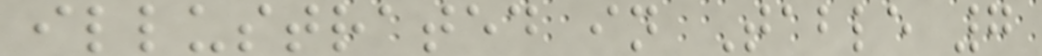illustrated in Table 7
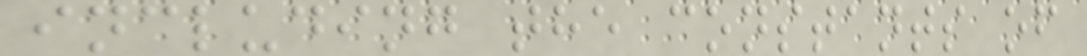including the constants of
